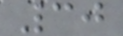30
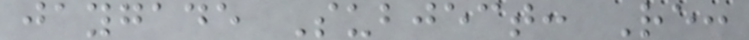jaygade Subject: Re:
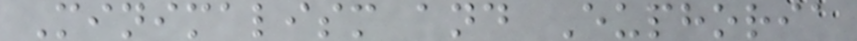Minimalism and Euphoria
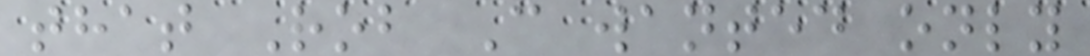that Rob C wanted only
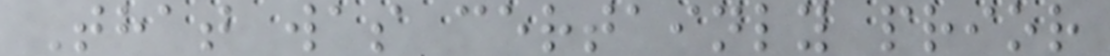That was certainly prior
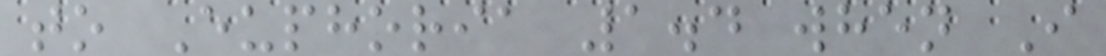to Euphoria 1.4 when I
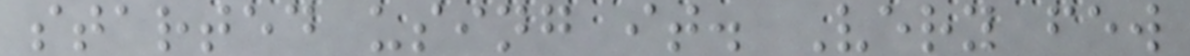started using it. Very few
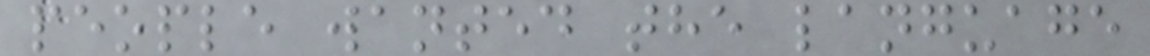people wanted the language
